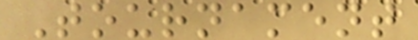Tournament
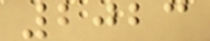2023
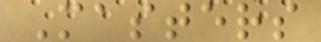Masters
